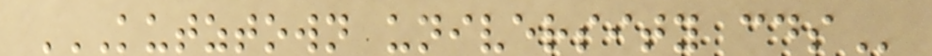KUTZTOWN UNIVERSITY CDS
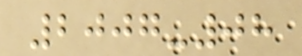2007-08
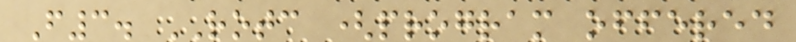F3. ROTC (program offered
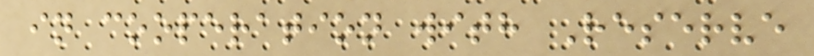in cooperation with Reserve
